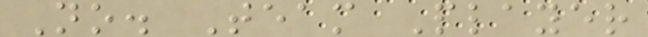No. Team Player
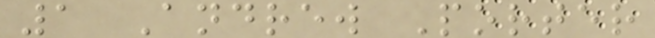1 Andrew Porter
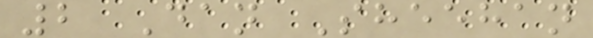2 Dan Sheehan
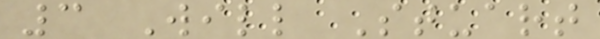3 Will Stuart
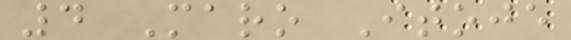4 Maro Itoje
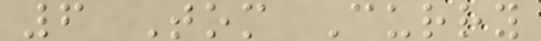6 Tom Curry
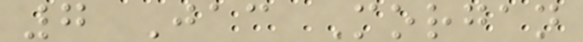7 Jac Morgan
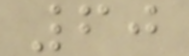60
